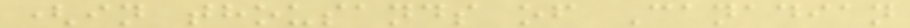(in thousands of Canadian
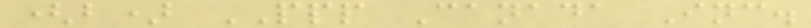(b) PPP Canada Inc.
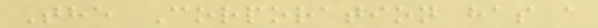The Corporation has a
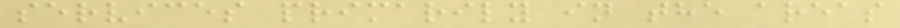services primarily in the areas
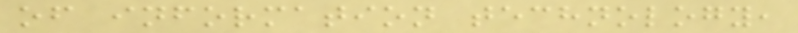of information technology,
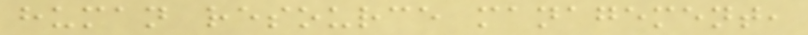human resource management,
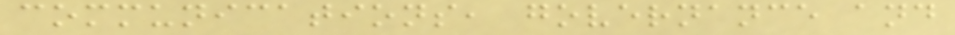communications, governance and
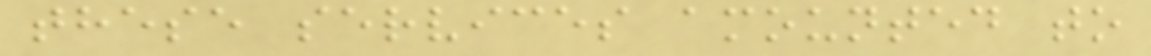these services amounted to
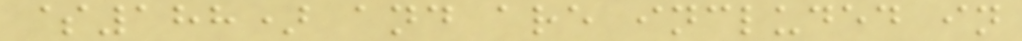$188) and are included in
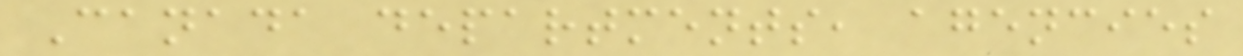Canada departments, agencies
